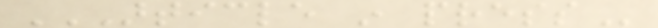ARTICLE IN PRESS
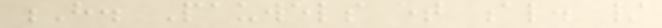H. Pauwels et al. /
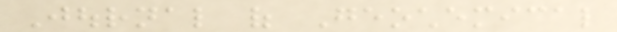Journal of Geochemical
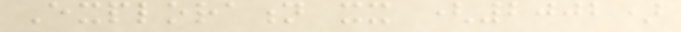Exploration xx (2002)
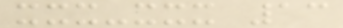xxx-xxx 13
